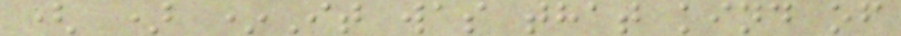( ) *It was that kind of
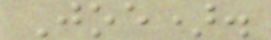Joe).
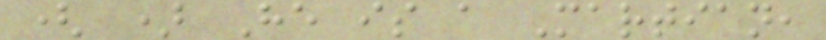( ) He is a Martian,
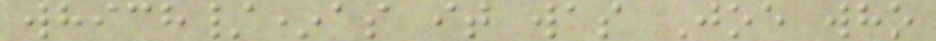which/*as it was Joe who
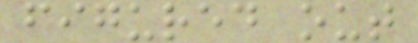figured out
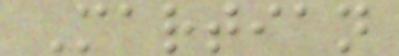Martian
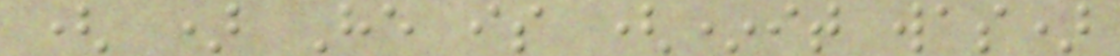( ) He is (*it was)
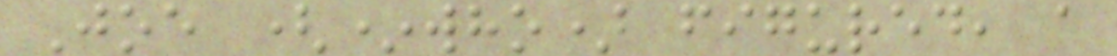Joe (*who) figured, a
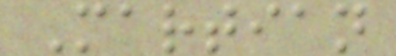Martian
